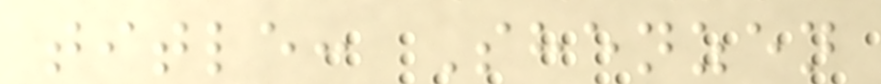title: Shenzen
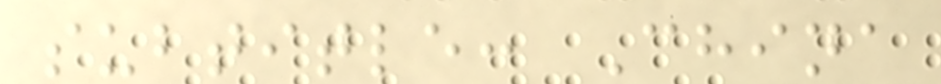subtitle: China
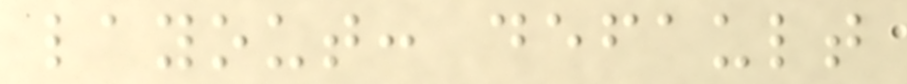layout: default
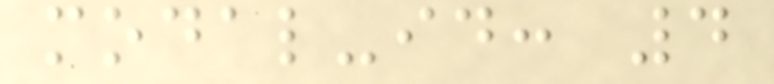modal-id: 4
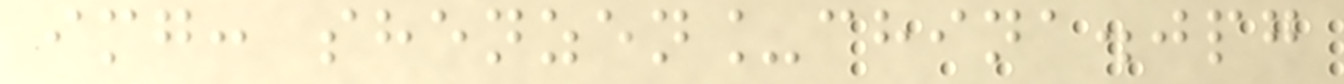img: shenzen_china.jpg
